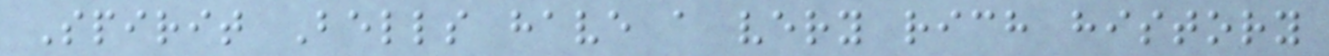Spirit Bells have a very rich history
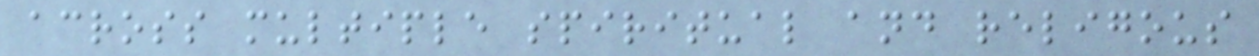across multiple spiritual and religous
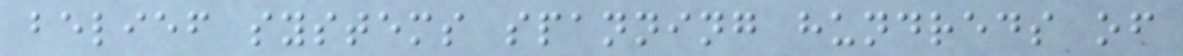belief systems spanning hundreds of
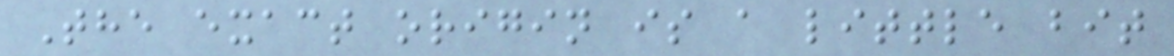The exact origin is a little bit
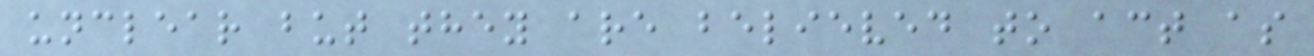unclear but they are believed to act as
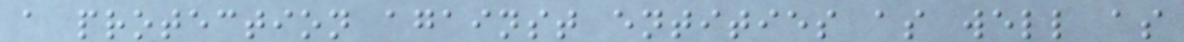a protection against entities as well as
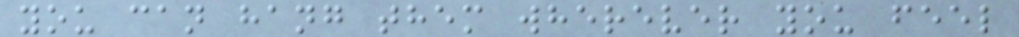you can hang them wherever you feel
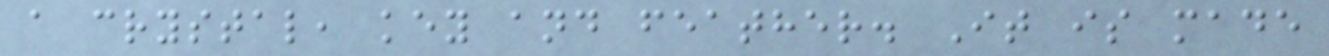a crystal, key and feather. It is made
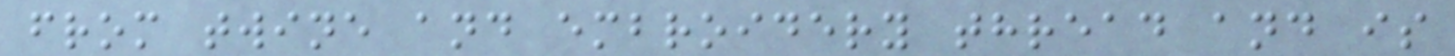from twine and embroidery thread and is
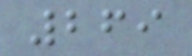269
